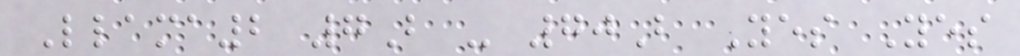Llama2 7B - 70B Yes Yes
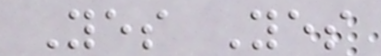Yes Yes
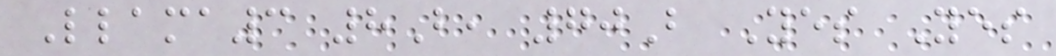Llama3 8B, 70B Yes Yes
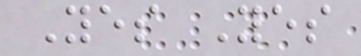Yes Yes
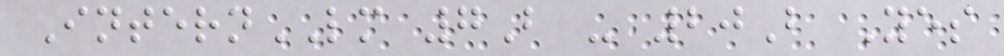InternLM 7B - 20B Yes
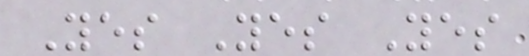Yes Yes Yes
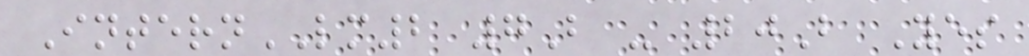InternLM2 7B - 20B Yes
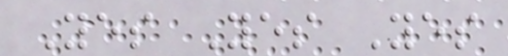Yes Yes Yes
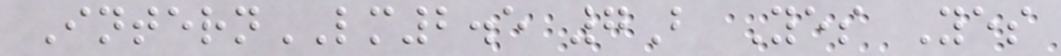InternLM2.5 7B Yes Yes
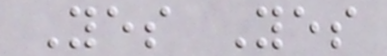Yes Yes
